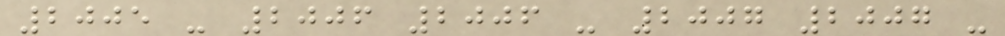2005 - 2006 2006 - 2007 2007 -
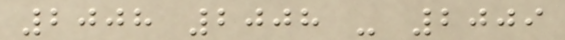2008 2008 - 2009
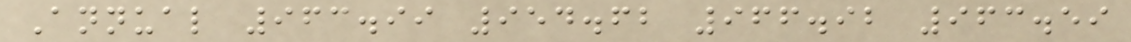Annual 963.99 954.62 966.92 963.59
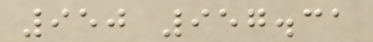950 957.31
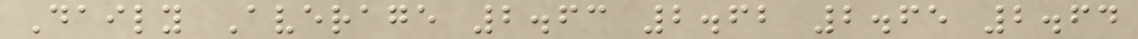Daily Average 2.63 2.62 2.65 2.64
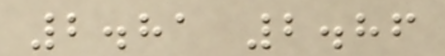2.81 2.86
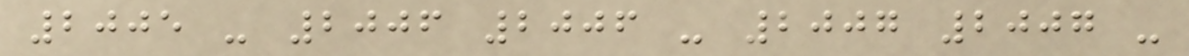2005 - 2006 2006 - 2007 2007 -
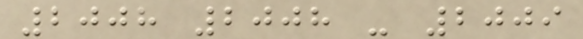2008 2008 - 2009
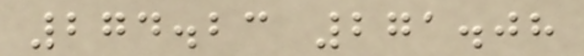274.23 271.08
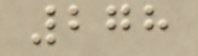278
